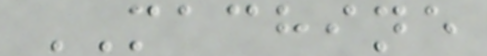MACHINE
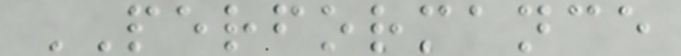PERFORMANCE
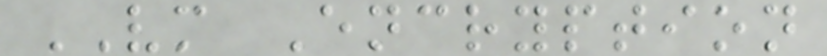VM Encryption
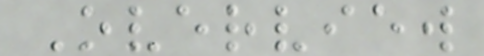Overview
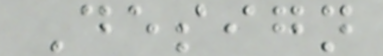Design
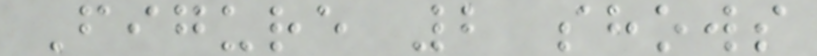Figure 2 shows
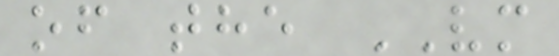of the VM
